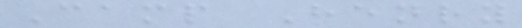Camp Henry
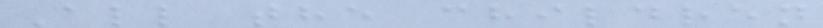All the children
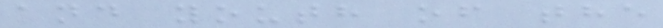and youth of the
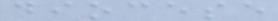diocese
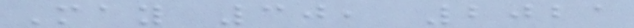May 30, 2021
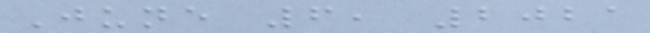June 6, 2021
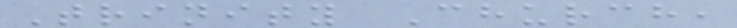Trinity Church,
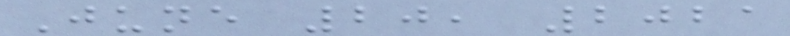June 20, 2021
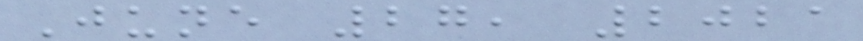June 27, 2021
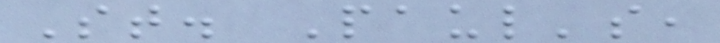St. Paul's,
